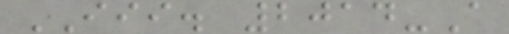III. 2014-A
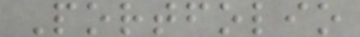Portfolio
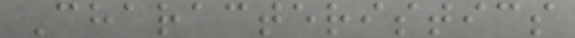Characteristics
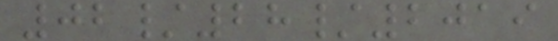02/28/2019
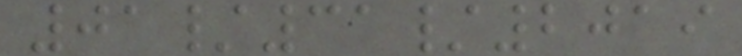01/31/2019
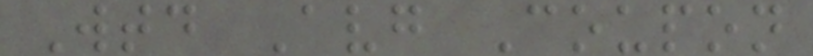Wtd Avg Coupon
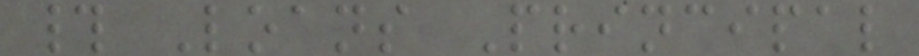# Loans Principal
